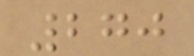270
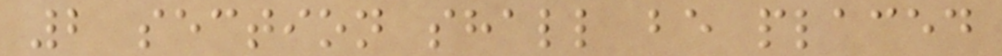2 section shall be placed
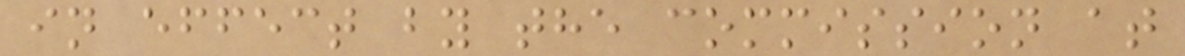in effect by the commission at
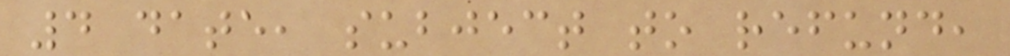4 date, subject to refund,
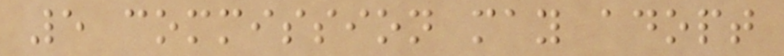5 commission may adopt
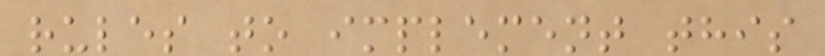rules to implement this
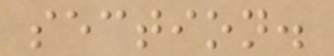section.
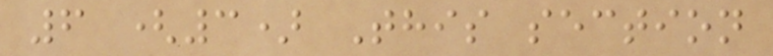6 (3) This section
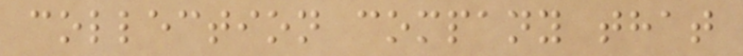collection company that
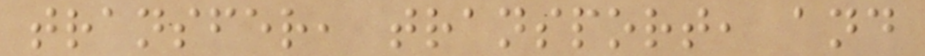transfer, transport, and
